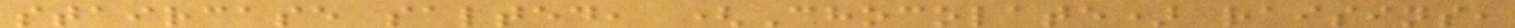staircase salted, (Chocolate) raisins,
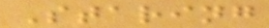Staring
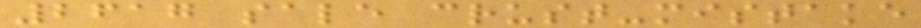2617 sale crust-mistake
